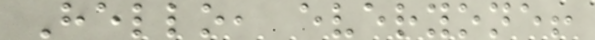Hello, everyone!
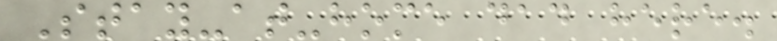Stay-at-home dad here.
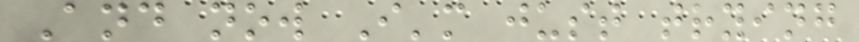And now I'm just trying
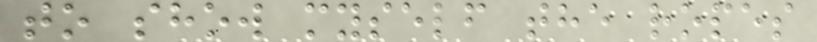to show myself the ropes
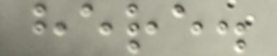here.
